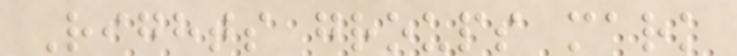Rights groups mark
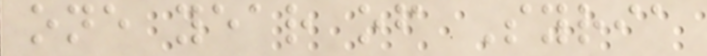one year of Syria
